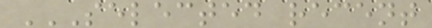SELECTED RECENT
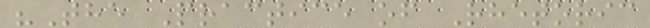"The Practice of Rhetoric
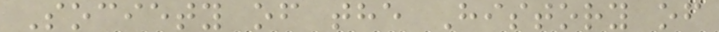Society of the History of
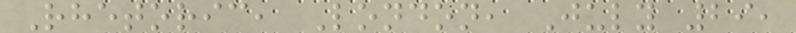Rhetoric, London, July 29,
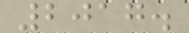2017.
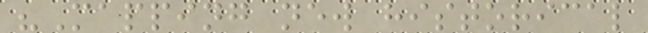"Mapping new historical
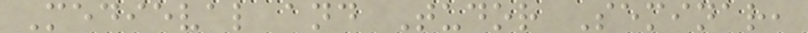Medieval and Tudor Seminar,
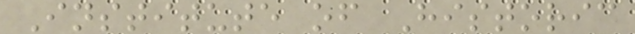Institute of Historic
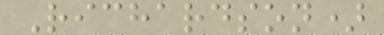Richardson)
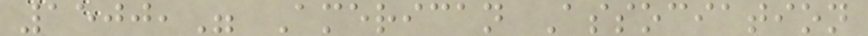1500," American Association
